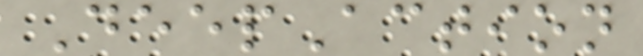DeepAction
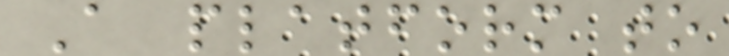A platform to
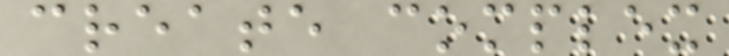create complex
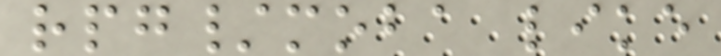rpg/moba like
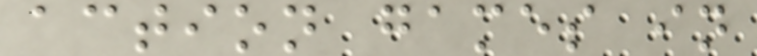action games in
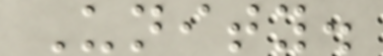Unity.
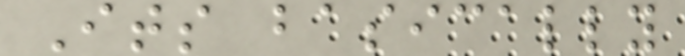Its basically
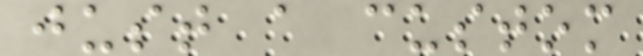just a custom
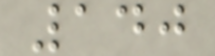140
